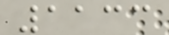1133
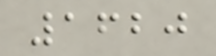1620
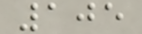105
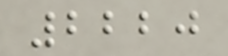2220
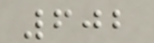602
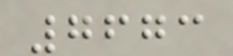7673
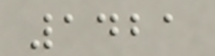1421
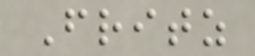Fritz
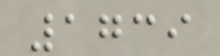1739
